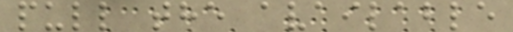pull the available
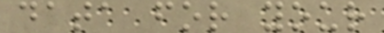data for your
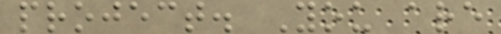project. You are
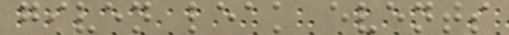given leak events
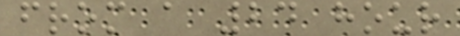from a 24 hour
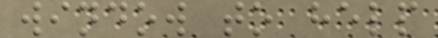window to help
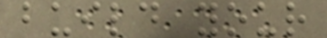build your
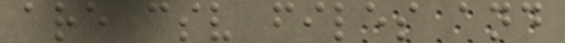are csv files and
